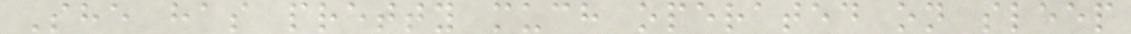She has pretty much operated on sleep
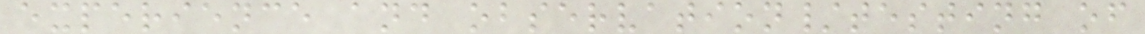experience and observation/testing of
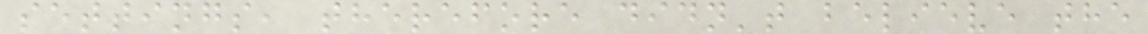settings, therefore didn't believe the
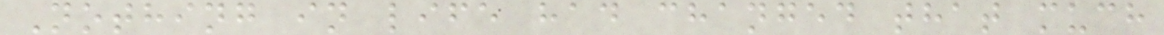Nothing in life had changed that much
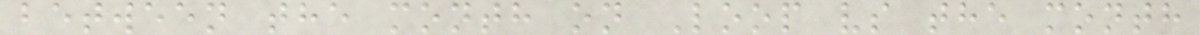between the month on Loop vs the month
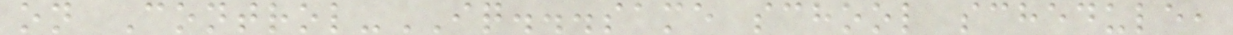on Control-IQ...same school schedule,
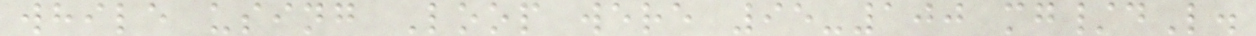while using Loop were 95-100 mg/dL.
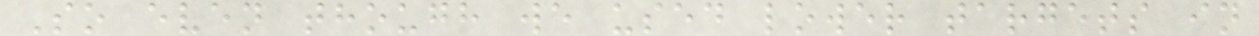So even though we used lower targets in
